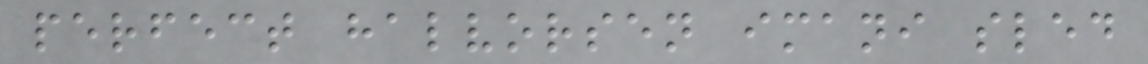perfect halvorsen imani sled
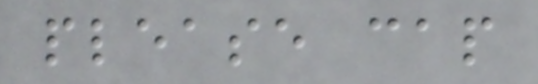please cap
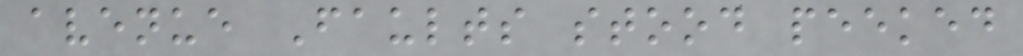avenue Faults stood peeked
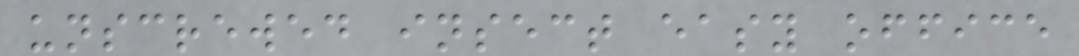unscrewed insect easy office
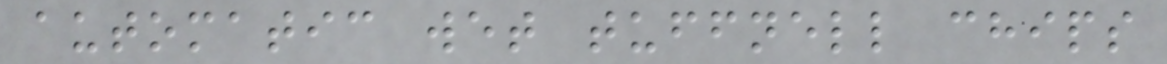automatic wet tuffnell chips
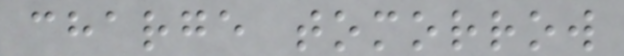charge tomorrow
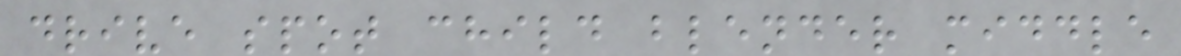drive spot child blender middle
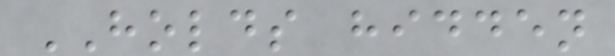HOLDS hidden
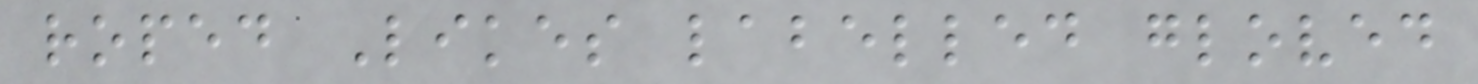roped Likes labelled gloved
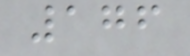176
